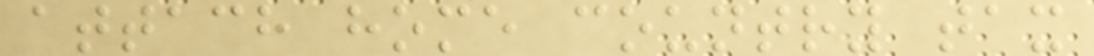attach home country tax
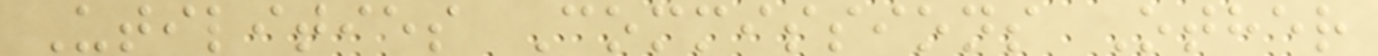Utilities Commissions Other
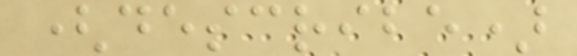(describe)
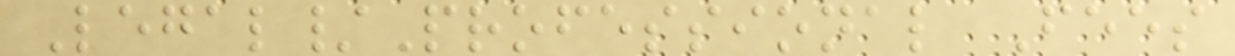Legal/Professional Fees
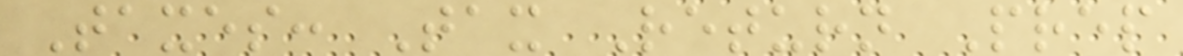Taxes: Tax Return Prep
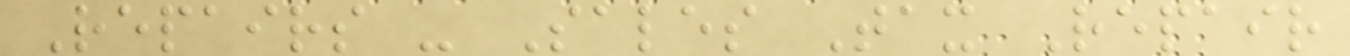Repairs - Sales Tax Repair
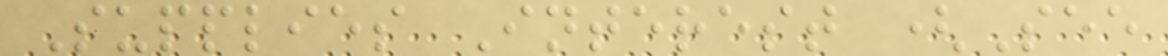Supplies Interest (See
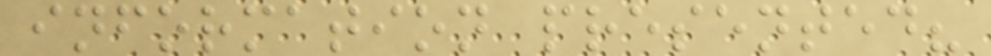information presented?
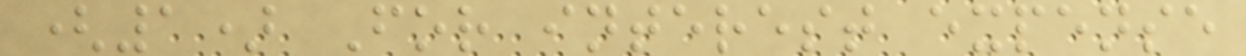(1) For interest expense
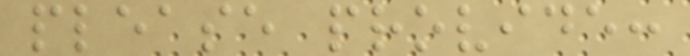please provide:
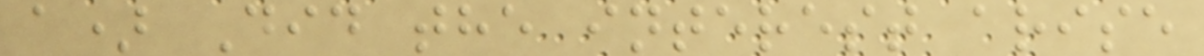a) Did the interest arise
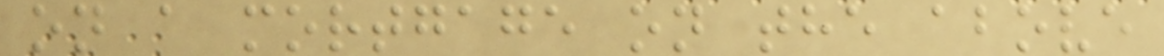on a mortgage on the above
